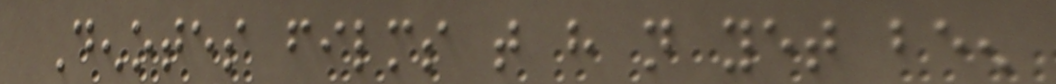Denotes films that have not yet been
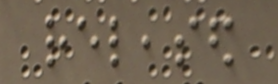released
